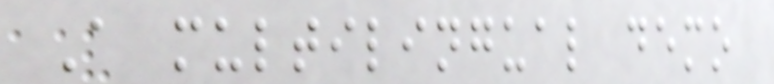A multilingual demo
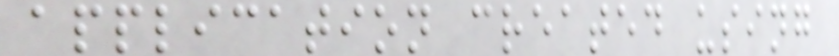application created using
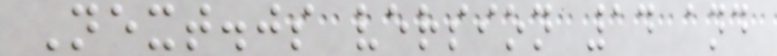Next.js version 14 and
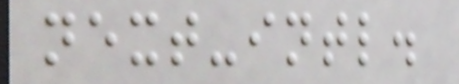next-intl.
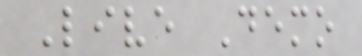Live Demo
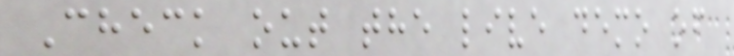Check out the live demo of
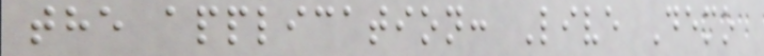the application: Live Demo
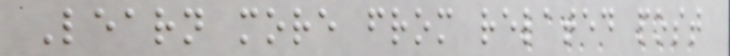Learn more from related post
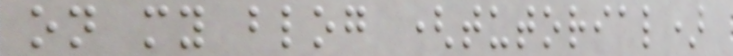on my blog (tutorial)
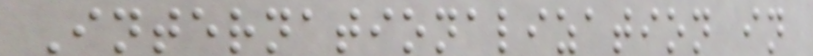Internationalization in
